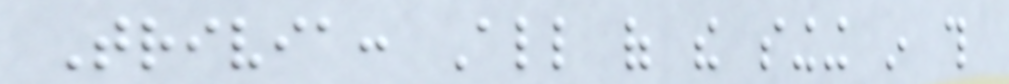Trivia: All of the singing in this
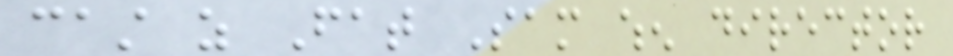cast as Fat Sam when director
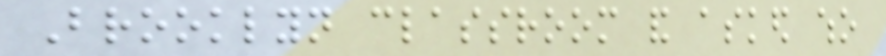Brooklyn classroom and asked who
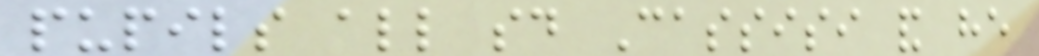pupils all said Cassisi and he
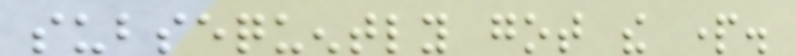subsequently got the part.
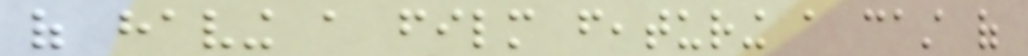of having a film featuring a cast of
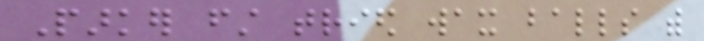Parker first tried wax balls with
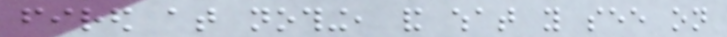fired at nothing, and what you see on
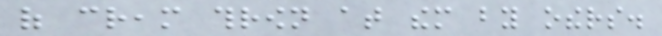of cream thrown at them by others.
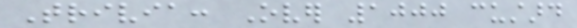Trivia: Over 1000 custard
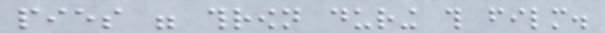pies were thrown during this film.
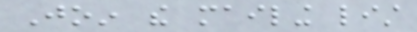Join the mailing list
